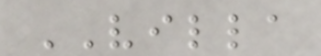VILLA
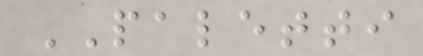PALETTI
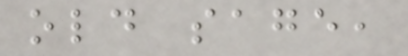old sage,
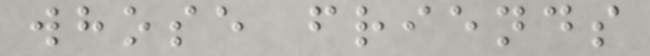whose friends
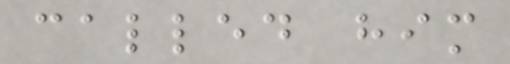called him
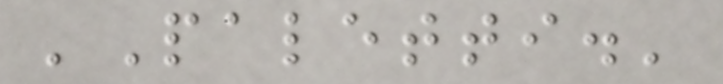'Paletti.'
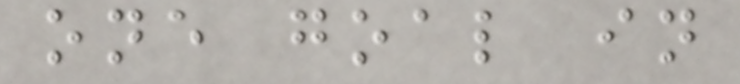one goal in
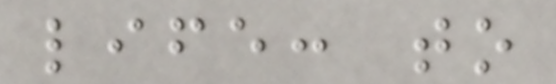life: to
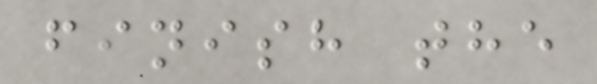finish the
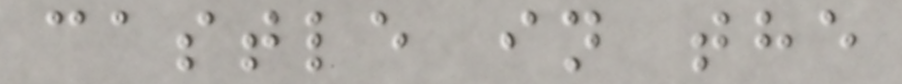castle in the
